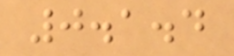0.1.4
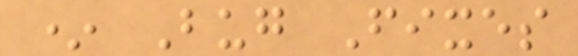* Bug Fixes
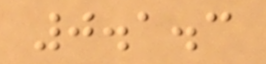0.1.3
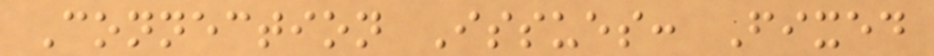Connection Issues: Fixed
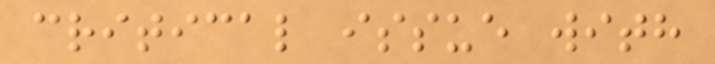critical issue with
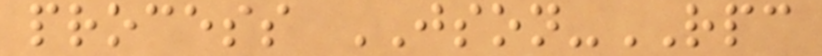process JSON-RPC
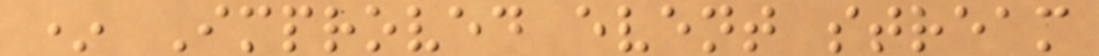* Improved event stream
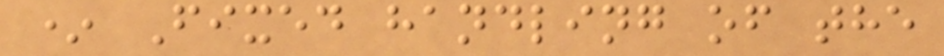* Fixed handling of the
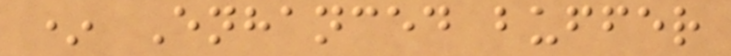* Enhanced buffer
